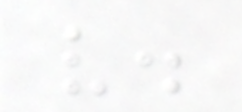v.
